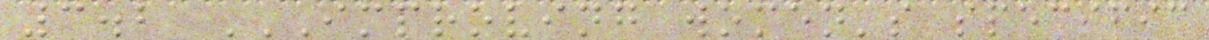3.2 IMPROVING WOMEN'S SPECIFIC
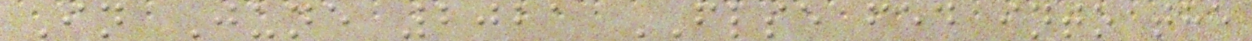In June 2021 FLSE fed into the
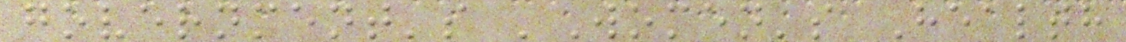government's 'Women's Health
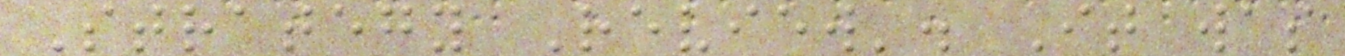Strategy Review'. It was
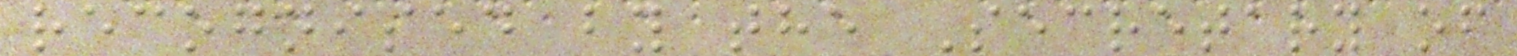recognised by the Secretary of
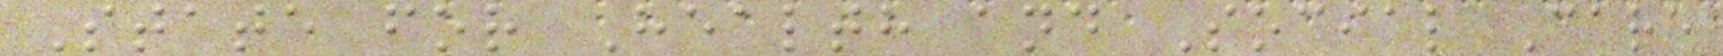State for Health and Social Care
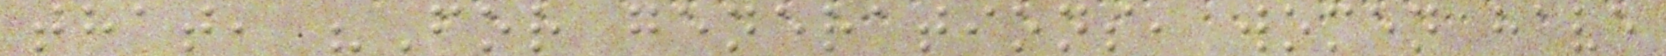that, "For generations, women have
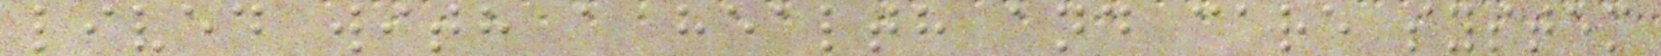lived with a health and care system
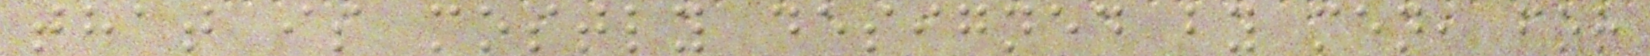that is mostly designed by men, for
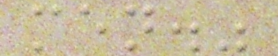men."
